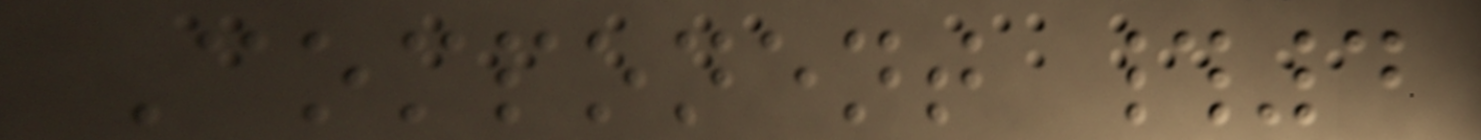Component #4
